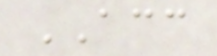ACC
